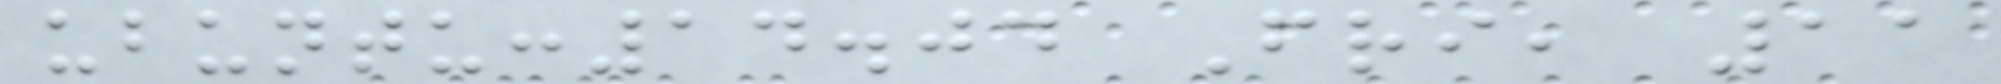ubuntu:14.04 Fri, 11
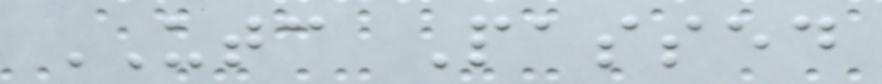UTC Passed
